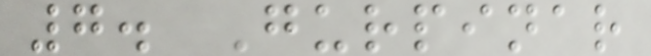7. Gurpinar
